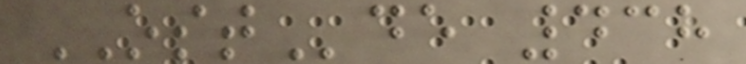OSTde 438
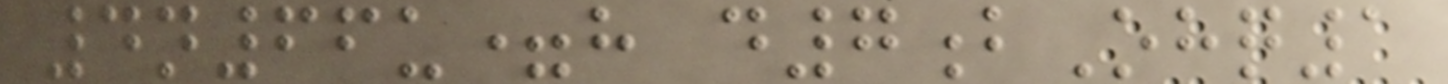4n66u=h d7bOhq1
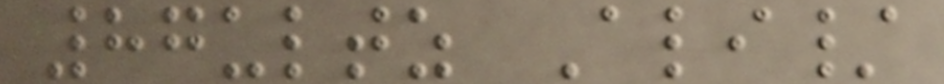87ultz Ali/
